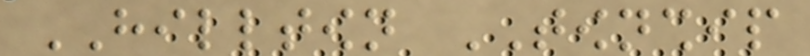HILLTOWN TOWNSHIP
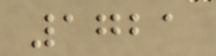1721
